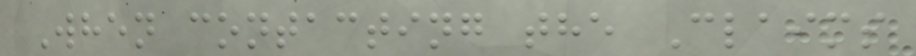When contacting the Claims
